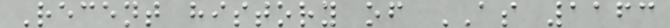Recent history of AS 1163
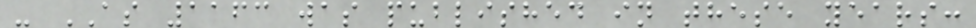- AS 1163 was published in these years:
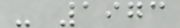- 1973
